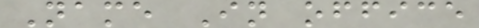Name In office
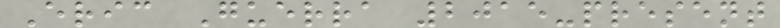Eric Guerra 2015-present
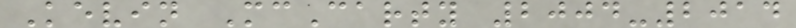Kevin McCarty 2004-2014
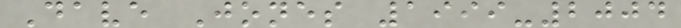Dave Jones 1999-2004
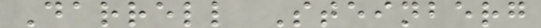Darrell Steinberg
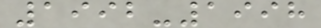1992-1998
